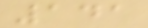141
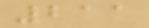211
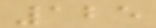125
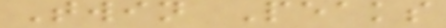Twin Peaks
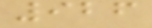926
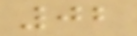02
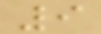9
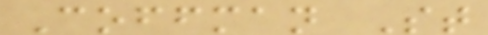Coffman St
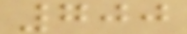700
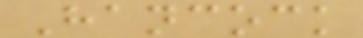Hancock
